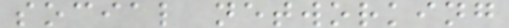social networking
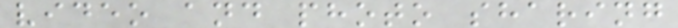video and photo sharing
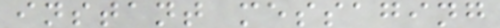instant messaging
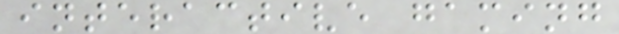interactive gaming
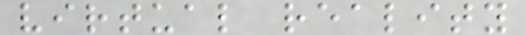virtual reality
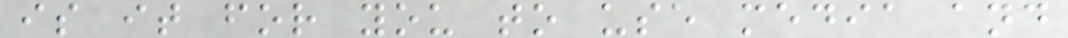is it for you to use media and
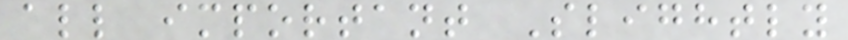all important Slightly
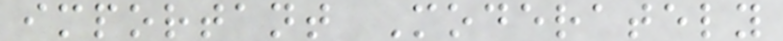important Moderately
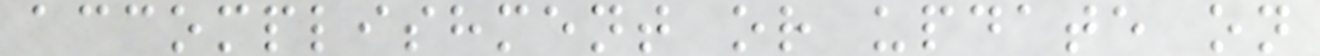accomplishment or update on
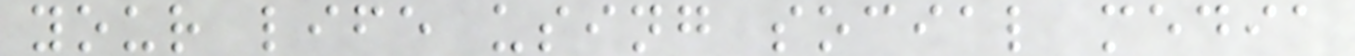your life using social media
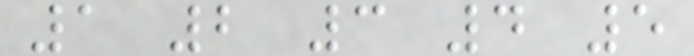1 2 3 4 5
